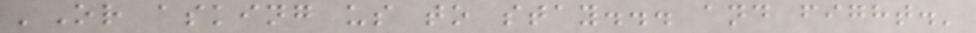'Or asking us to stay... and fight.'
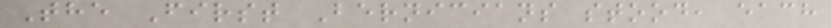The First Bernicians stood, each
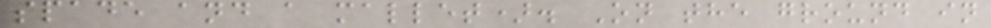spade and a mallet). On the ground in
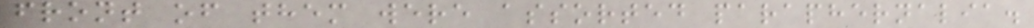front of them were assorted paraphernalia.
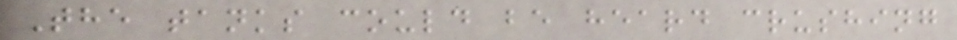The tanks could be heard crushing
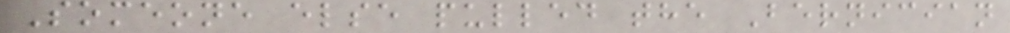Someone else pulled the Bernician
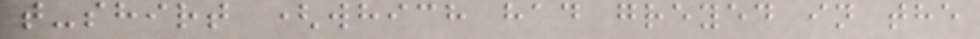t-shirt (which had greyed in the
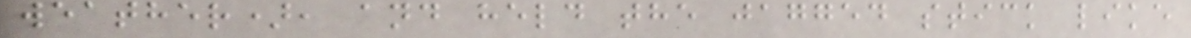weather), and held the jagged stick like
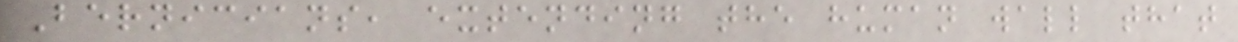Bernicians, extending the human wall that
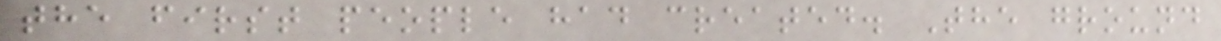the first people had created. The ground
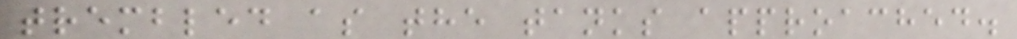trembled as the tanks approached.
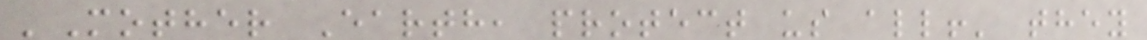'Mother Earth, protect us all!' they
